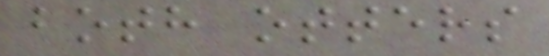both otters
